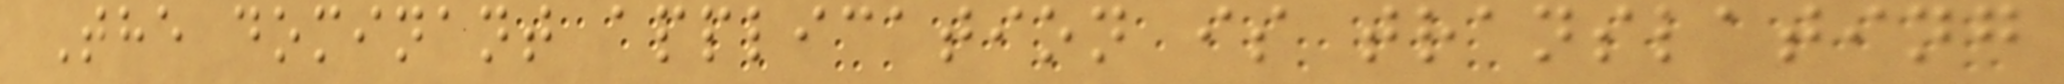The dominant application is translating
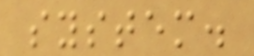system.
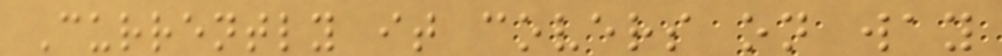Currently it covers on way
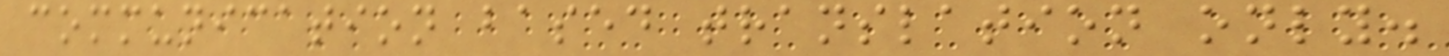communication based translation only.
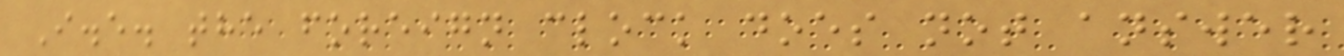I.e. the foreign clock does not answer
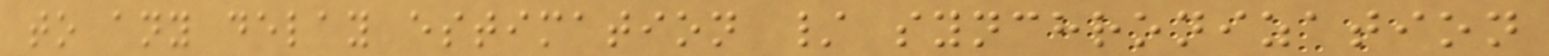to any delay estimation / synchronization
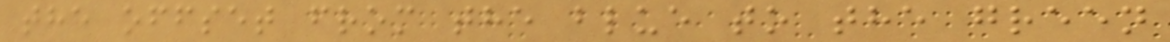the offset from the blue to the green
